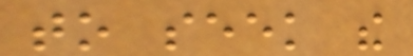to seek the
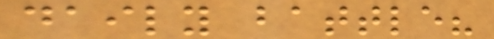daily battle?
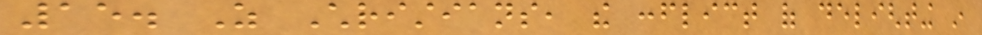15. As Christians, the conflict of delighting in
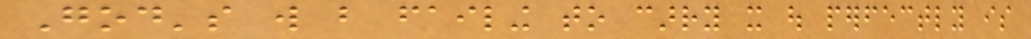God's will but failing to carry it out perfectly is
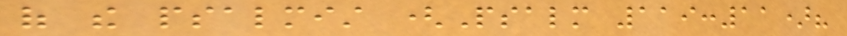of the psalmist (Psalm 119:11)?
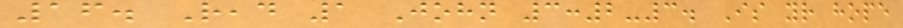16. Read 1 John 3:2-3. Is your hope
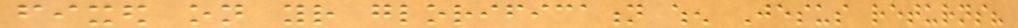fixed on your glorification when Jesus returns?
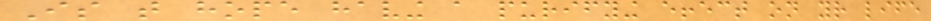Is that hope having a purifying effect on your life
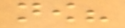now?
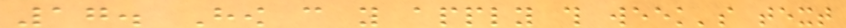17. How can you apply this week's text
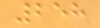258
